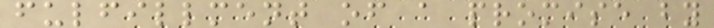fulfillment of a promise by
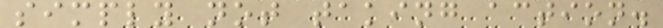simply not taking action.
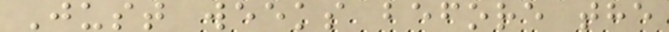Just weeks before the
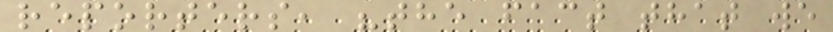reporters, "the fact that we
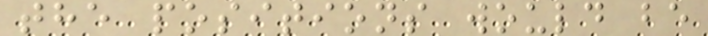the positions would be
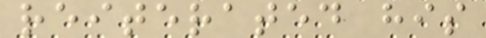reiterated his
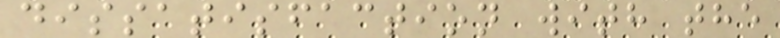dissatisfaction with the
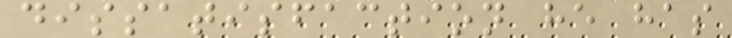dissatisfaction he has
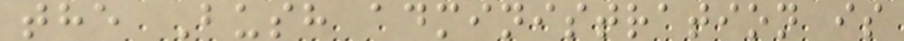the Bush administration is
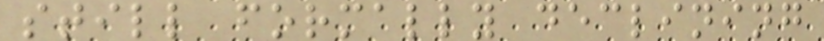still formally declining
